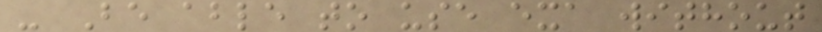- Be able to use exa without
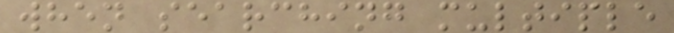when searching multiple
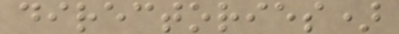directories)
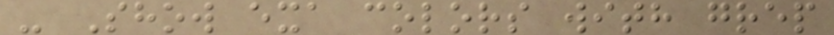- Show exa colors with grep
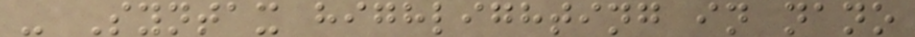- Syntax highlighting in nano
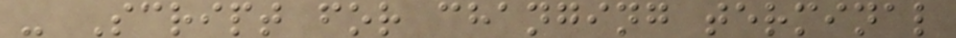- Script for changing terminal
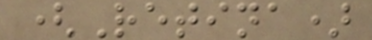(Retina)
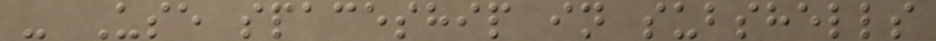- Use spaceship in subshells
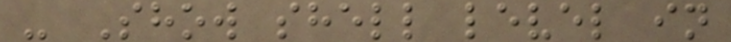- Show shell level in
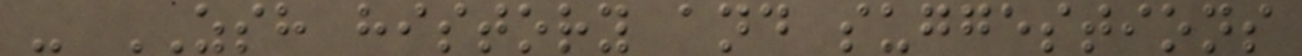- ZSH history and suggestions
